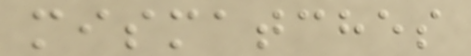mismatches
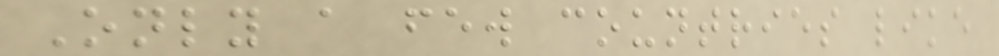Only a few countries like
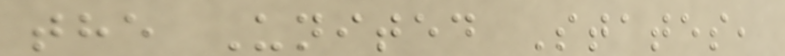the United States,
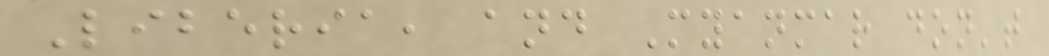Liberia, and Myanmar don't
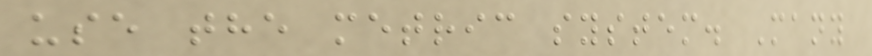use the metric system. Many
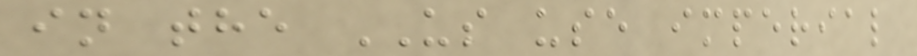in the US use imperial
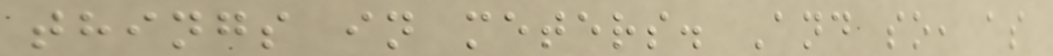things in meters. And so, as
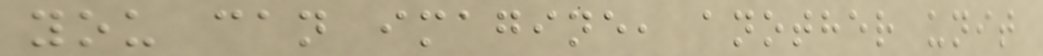you can imagine, another unit
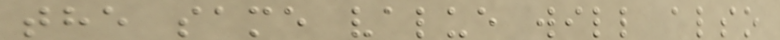the same value will also
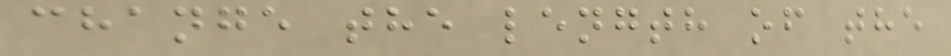change the length of the
